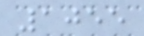1055
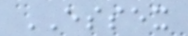ESSEX
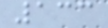133
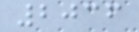2036
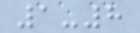1-8
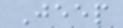Jeep
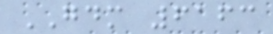GDM 6163
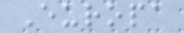Europa
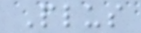Plus
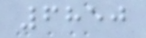6850
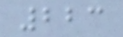223
